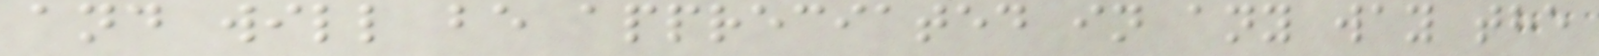and will be appreciated in any way the
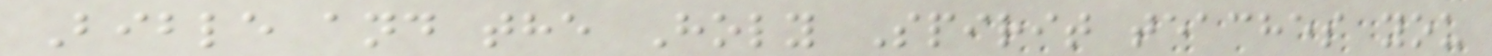Bible and the Holy Spirit teaches you
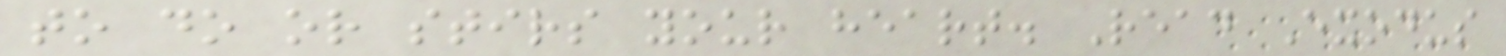to do or stirs your heart. Read Exodus
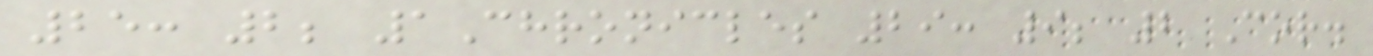25: 2; 1Chronicles 29: 9; 2 Cor.
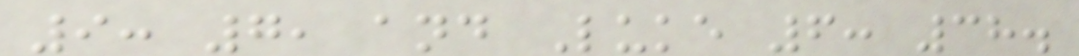9: 7, and Luke 6: 38.
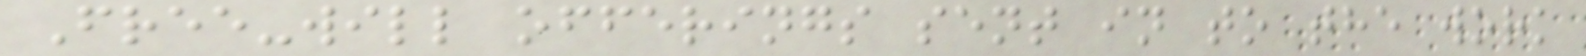Free-will offerings sent in to the work
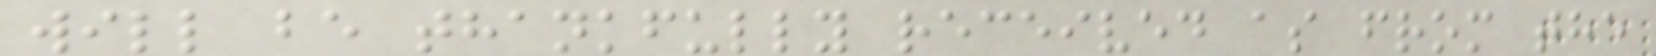will be thankfully received as from the
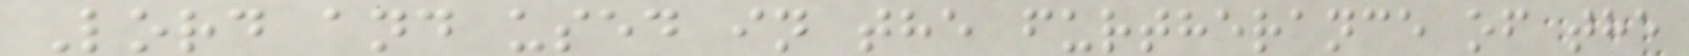Lord and used in the furtherance of the
